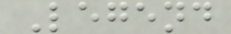Legend
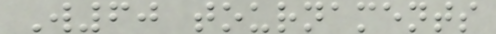W60 tournaments
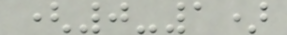(0-1)
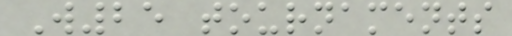W25 tournaments
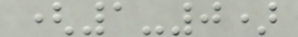(1-0)
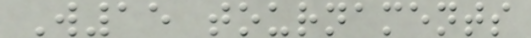W15 tournaments
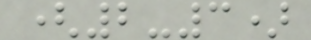(2-3)
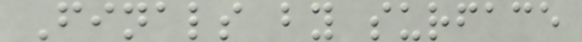Finals by surface
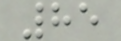85
